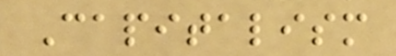Capitalism
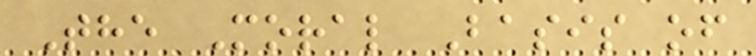The Moral Basis of
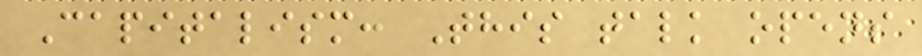Capitalism: This talk opens
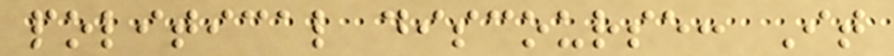political discourse: It
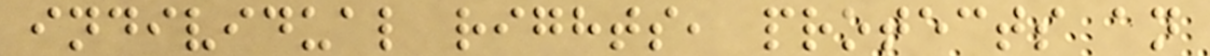individual rights, protects an
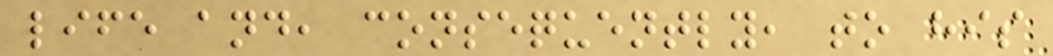life and, consequently, to his
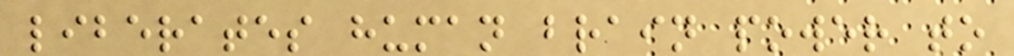liberates human brain power to
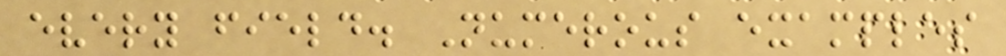every field. Numerous examples
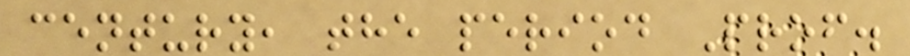century, the period Prof.
